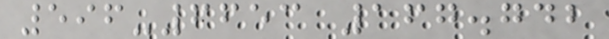596-6653 167.742
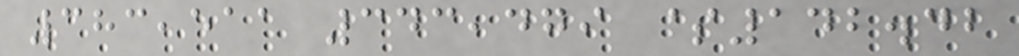383,511 343,479 $142.42
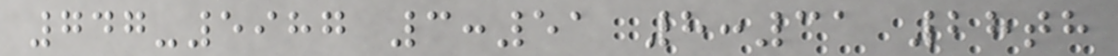747-5987 3:51 8:31 28th
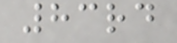83rd
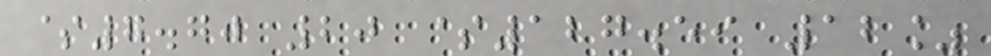$7.70 20 $127.59 12%
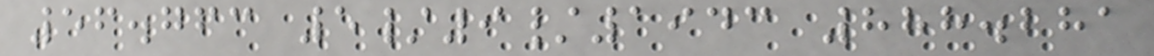56.763 5/9/1943 888.281
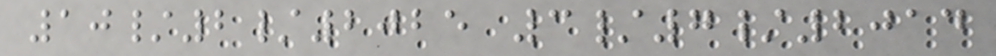10/2/2025 3/7/2014
